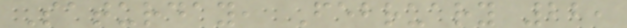Saturday, February 22,
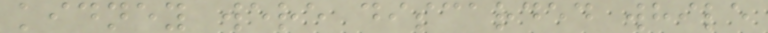kidney were discarded while
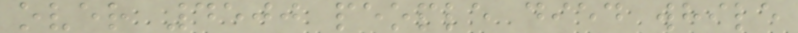over 4500 people died while
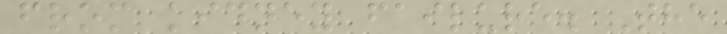from kidney failure. The
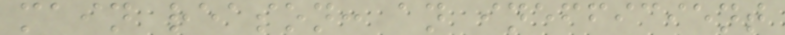main reason: an inefficient
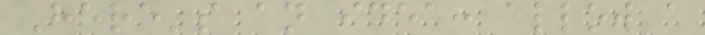Here's an idea: allow a
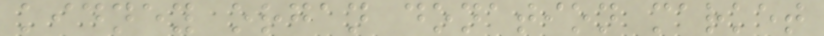kidney organ donation market
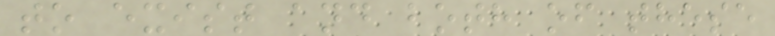to exist and both of these
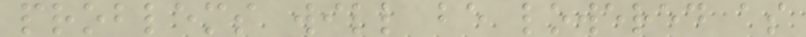problems will be lowered as
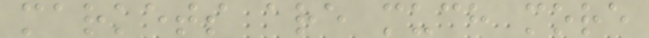markets are much more
